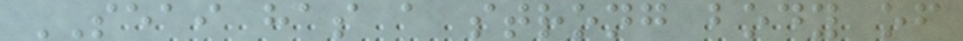SEAI has a strong body of
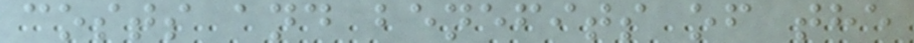costs and benefits of the
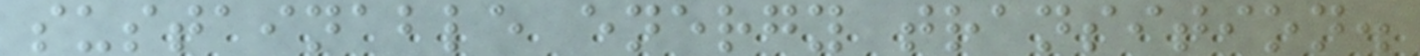sustainable energy transition.
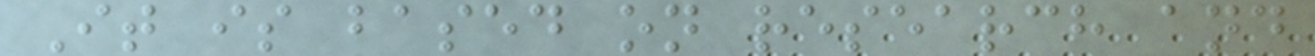It is based on research and
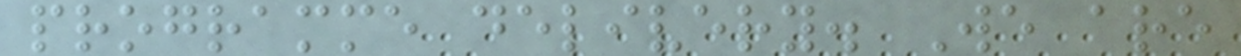programme delivery. We are
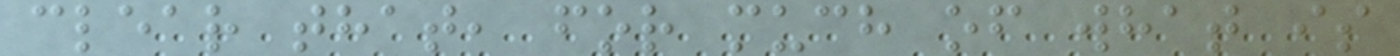clear that, for much of what is
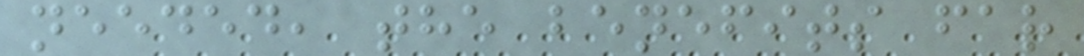needed, the benefits far
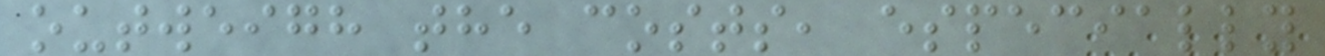outweigh the costs, especially
